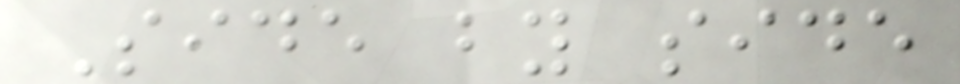Side by side
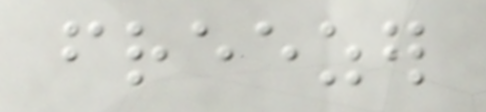freezer
